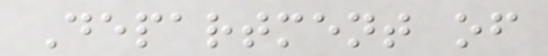Department of
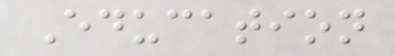Education
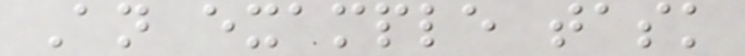An example task
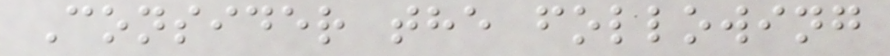Consider the following
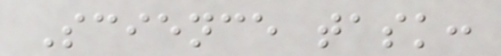Science task:
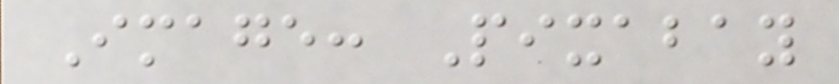Image: Pixabay
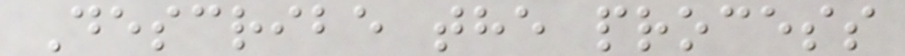Describe the process
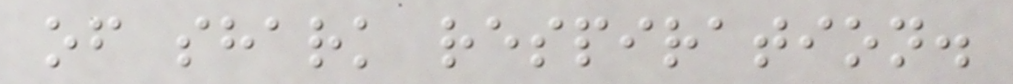of shark respiration.
